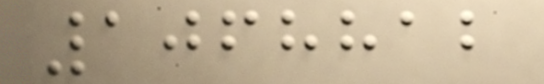1068812
